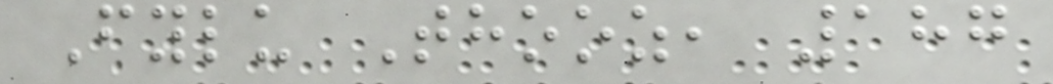Fylu Thooz, 187
